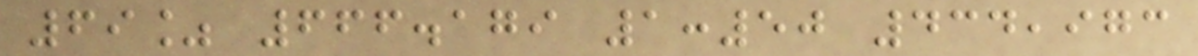69% 666.179 1:50 434,973
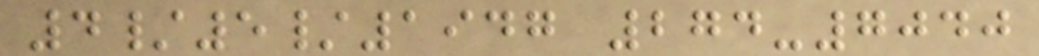4/5/1947 274-7040
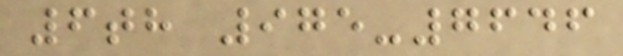6th 975-7646
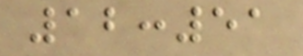12:51
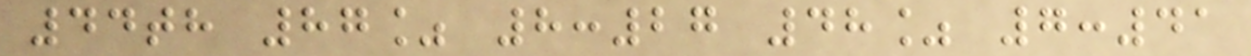44th 87% 8:27 48% 7:41
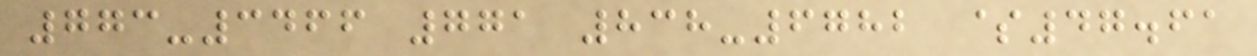773-3466 771 838-6782 $47.61
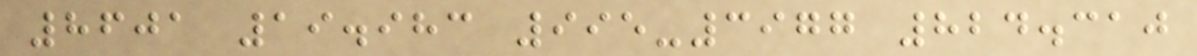8601 19.983 995-3977 824.310
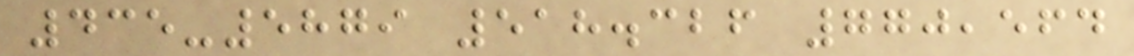435-5879 518.326 770,564
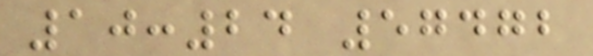10:24 57472
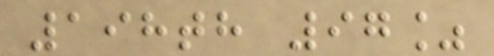198th 97%
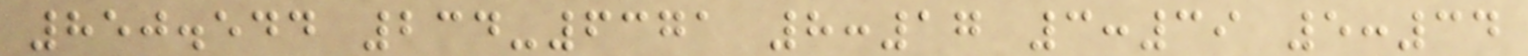850.544 234-6371 8:17 3:39 5:34
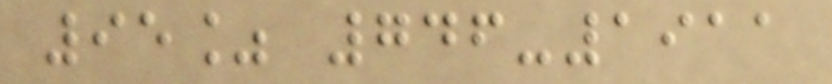95% 746-1911
